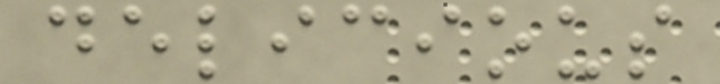delicious
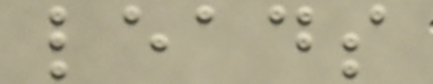leads
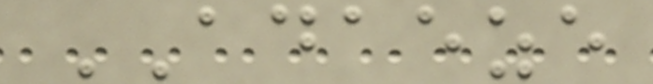ADAEZE
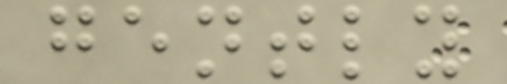gently
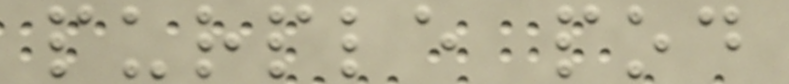purple pod
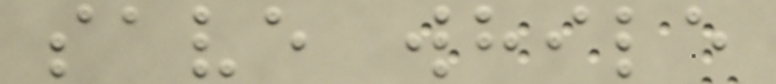save while
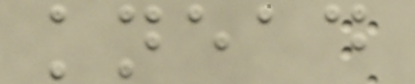knead
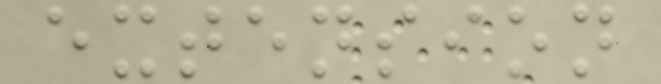extension
